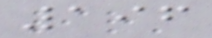196
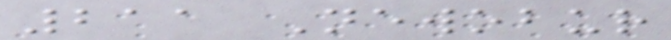211 Newobur
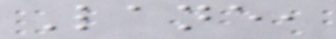Lane,
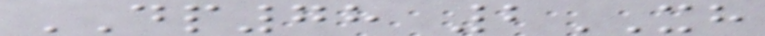DP78 2XH
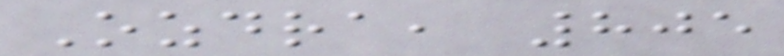Ozdra, 805
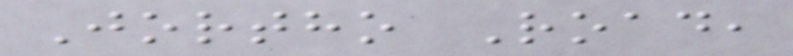Jortho Road,
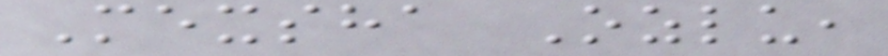Mexsha Ozlu,
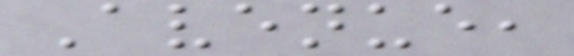Avenue,
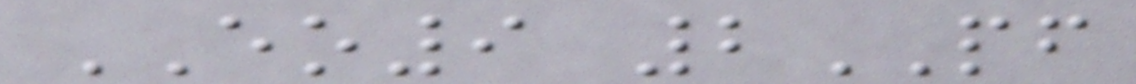EO9 2PF
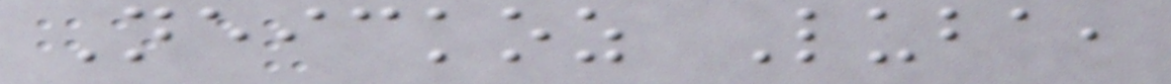Neickoz Luba,
